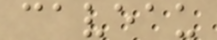caveau
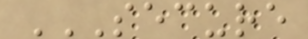SECURE
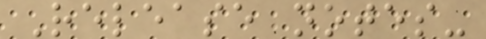Release notes-
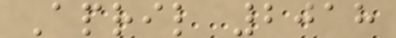April 2018
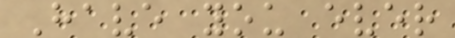Have you ever
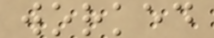worked
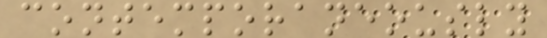contemporaneously
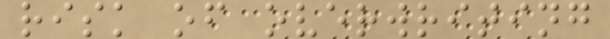risk of overwriting
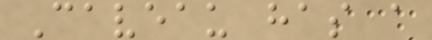Caveau has a
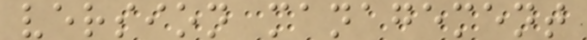version management
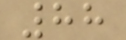88
